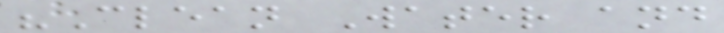"Clean Water and
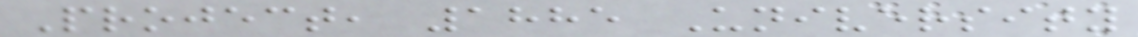Project, 1885 University
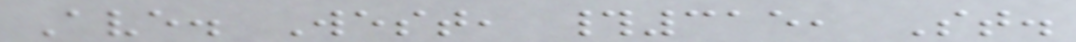Ave. West, #315, St.
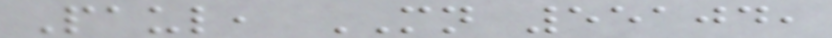Paul, MN 55104,
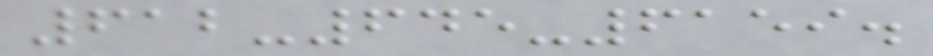612-645-6159.
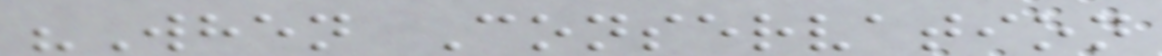"When Conservation
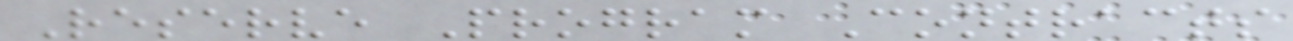Reserve Program Contracts
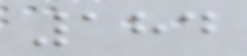184
